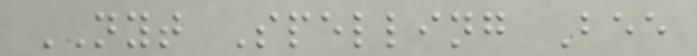NYT Spelling Bee
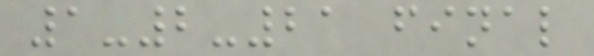1-2-21 final
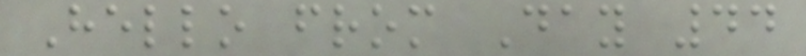Hello from Day 44
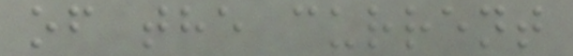of the current
